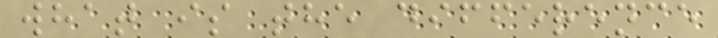what is the difference
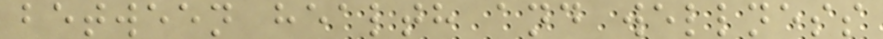between health and wellness
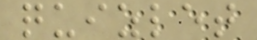quizlet
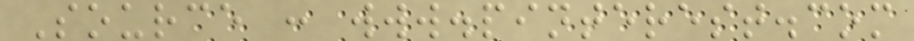Source : www.pinterest.com
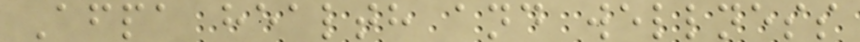Afpa health and wellness
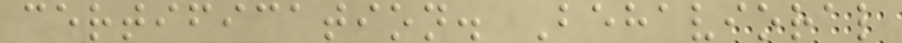certification. Behavioral
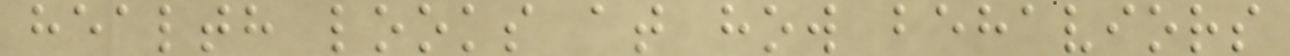health looks at how behaviors
